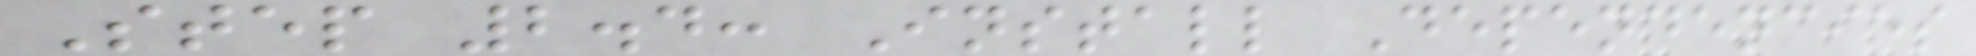Step 2.4: Install Dependencies
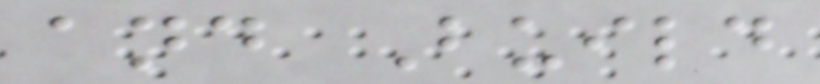and Build
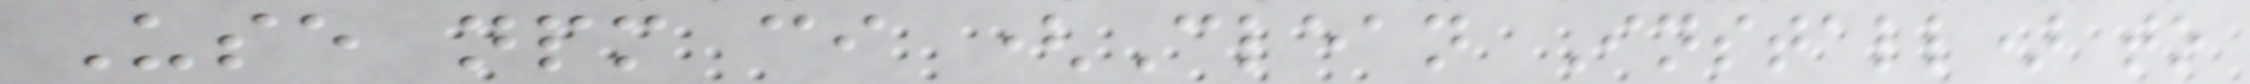Use npm ci (Clean Install) to
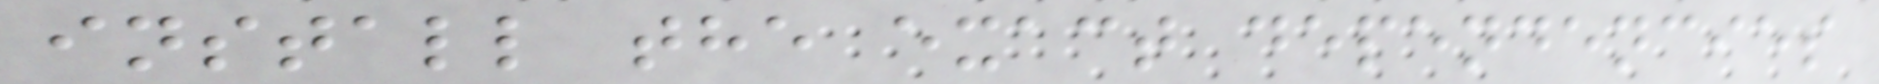install the exact dependencies
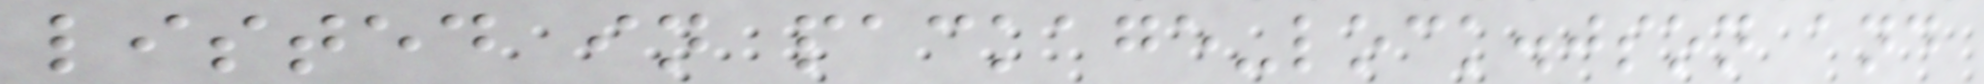listed in package-lock.json and
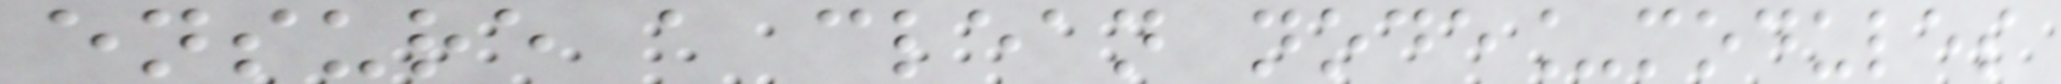ensure a clean node_modules
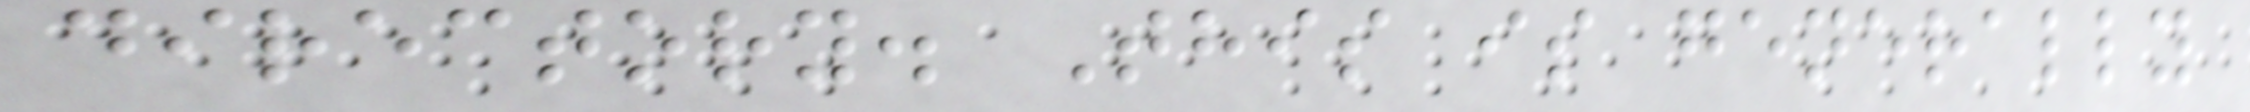directory. This is generally
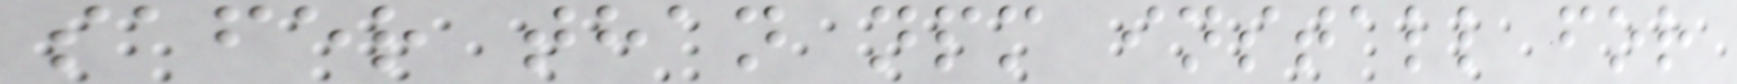safer than npm install for
